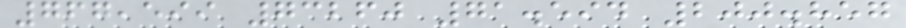767,599 73260 71.594 200.857
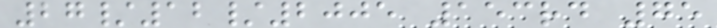27/12/2005 153rd 75
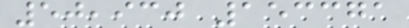50,930 153371
